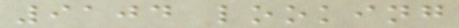9104 looking
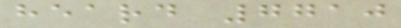heard 7710
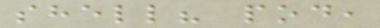shell? pod,
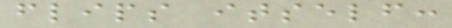flips itself:
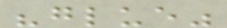"glue"
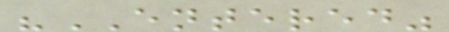"ENTERED"
